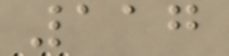117
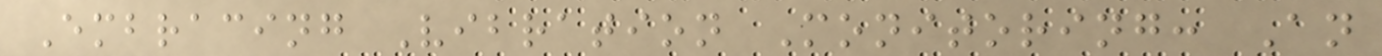Embracing Vibration Monitoring: An
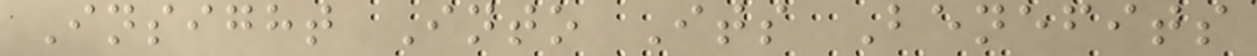Insight Into Its Benefits
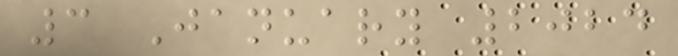3 January 2024
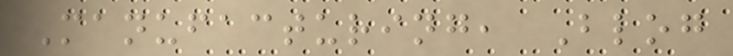Manufacturing, Blog
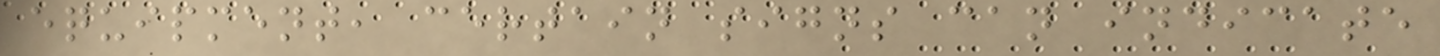equipment, certain signs can indicate
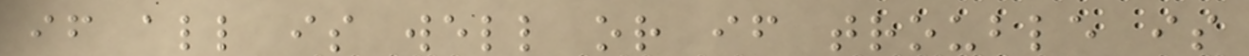if all is well or if trouble is
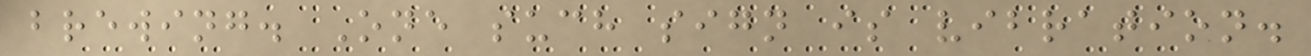brewing. One such sign is vibration.
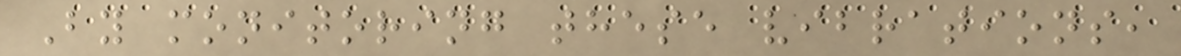By monitoring these vibrations,
